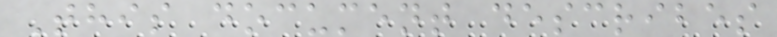This document describes
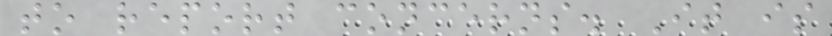to report concerns. It is
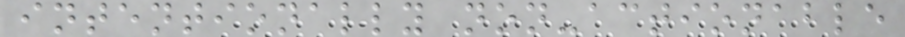intentionally non-actionable
